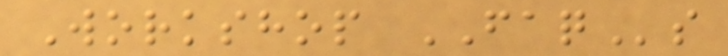Workshop FAQs
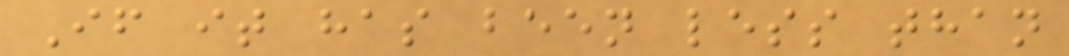If it has been less than
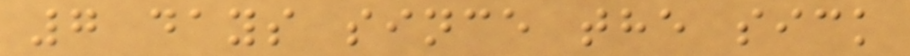7 days since the sick
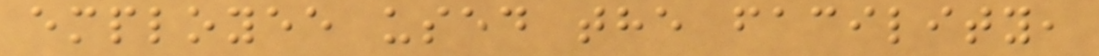employee used the facility,
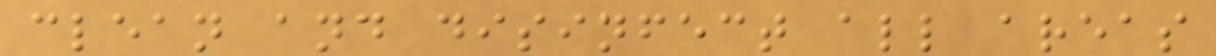clean and disinfect all areas
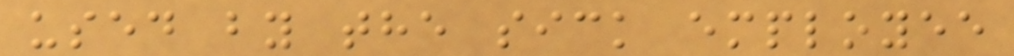used by the sick employee
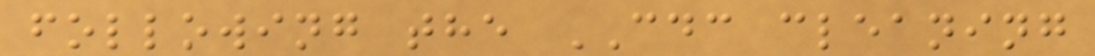following the CDC cleaning
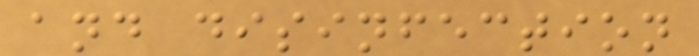and disinfection
